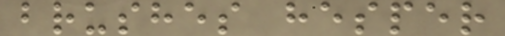brushes hesper
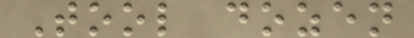Tool dozen
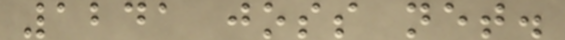1241 joss net.
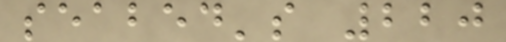seabed's 220
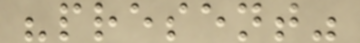"present"
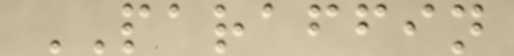PARAFFIN
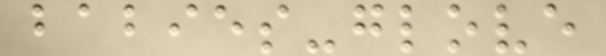babies-glove
